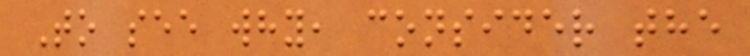To see why, consider the
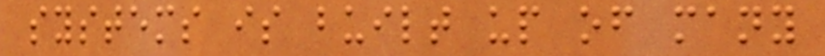systems is built up of many
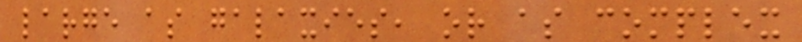large as galaxies, or as complex
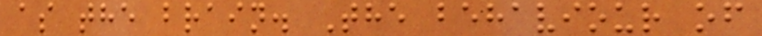as the brain. The behaviour of
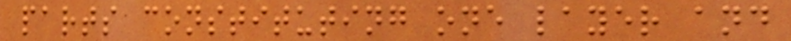parts constituting one layer and
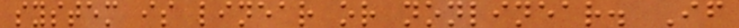system is linear or nonlinear. If
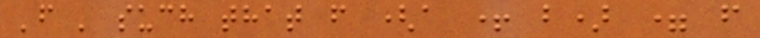'f ' such that f (a + b) = f
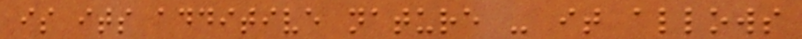is its additive nature - it allows
